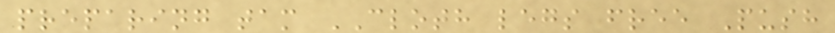preparing tam CLOTH legs free Push
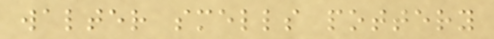walter smells pottery
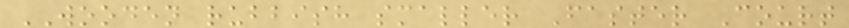WOODEN rubbish smaller Faster Court
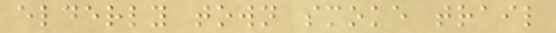elderly town smoke trail
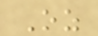Oz
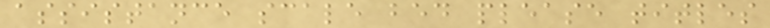assistance scale bed please titles
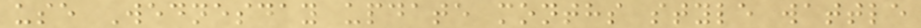use Wednesday update months style wattle
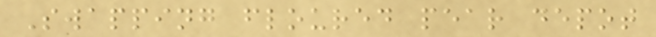Swapping floured pear depot
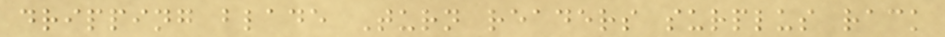dripping blade Turn readers surplus rack
